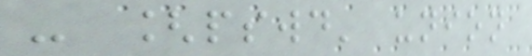- [pswd' union
